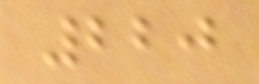220
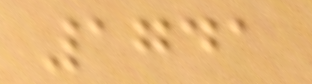1741
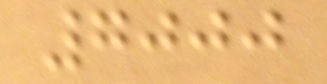7000
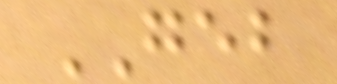GEB
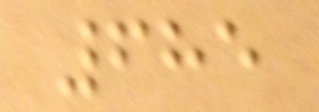685
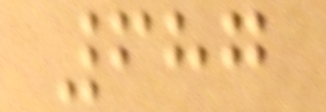687
